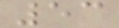53
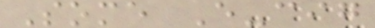Some E-cig
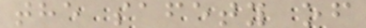the safety of
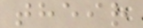their
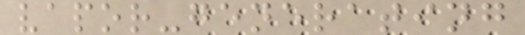vapor-generating
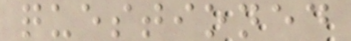questioned
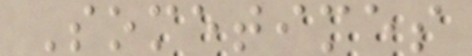Sometimes
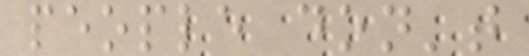people don't
